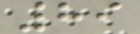89
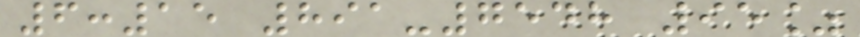6:15 891-7548 95%
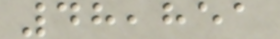48,851
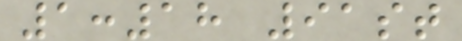1:18 91st
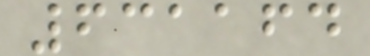631164
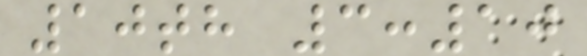10th 3:10
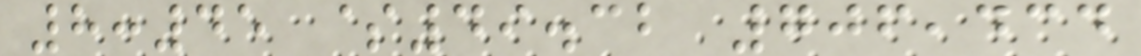8:45 $49.32 706,434
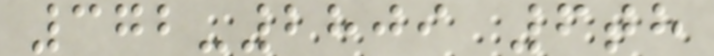372-2809 6th
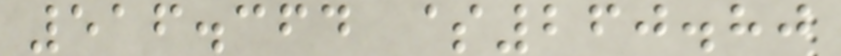516.364 $260.80
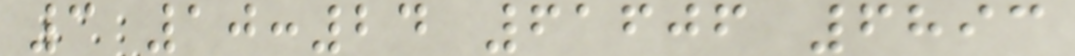3 10:24 61606 6893
